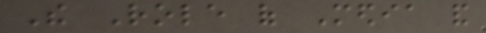The Role of Media and
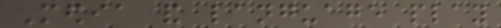Media and language play
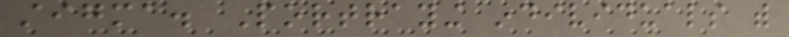stigma. Portraying individuals with
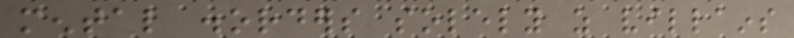mental disorders solely as villains
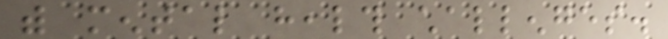with mental health challenges.
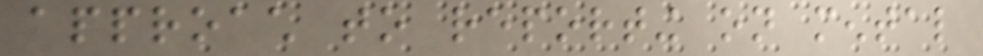approach to reporting on mental
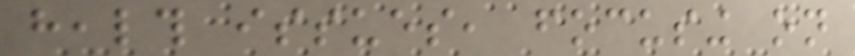health issues, focusing on
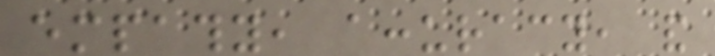empathy, accuracy, and
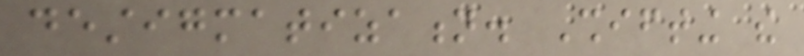destigmatization. Shifting the
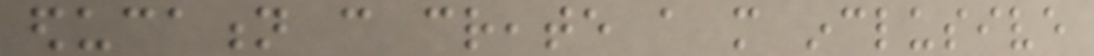education can create a more inclusive
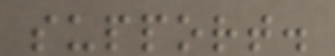support.
